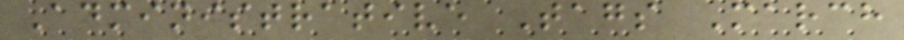Administrative Tags March
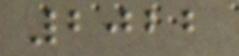2022
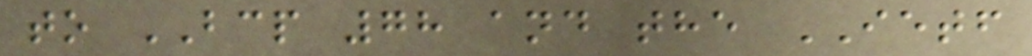to BCP 78 and the IETF
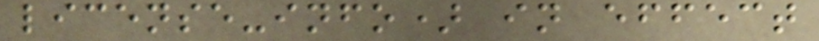license-info) in effect
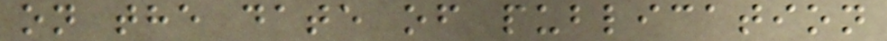on the date of publication
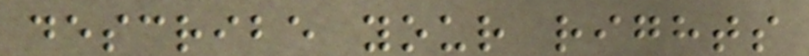describe your rights
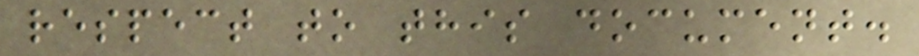respect to this document.
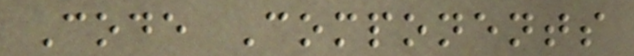Code Components
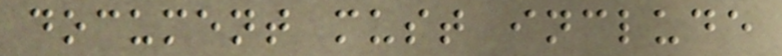document must include
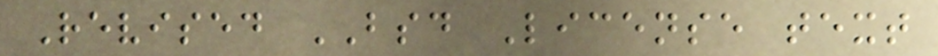Revised BSD License text
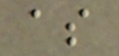as
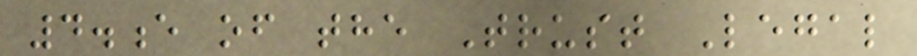4.e of the Trust Legal
